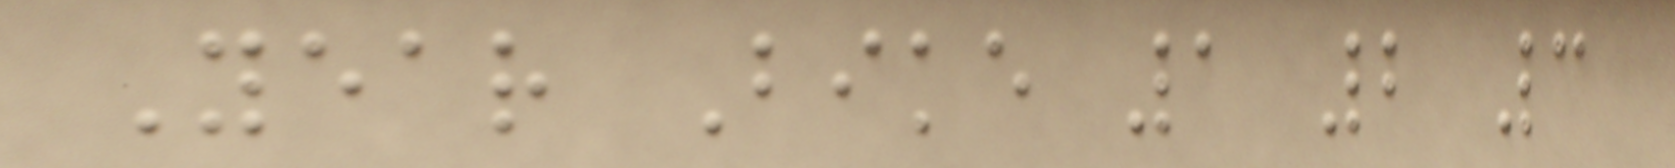Year Bike 1 2 3
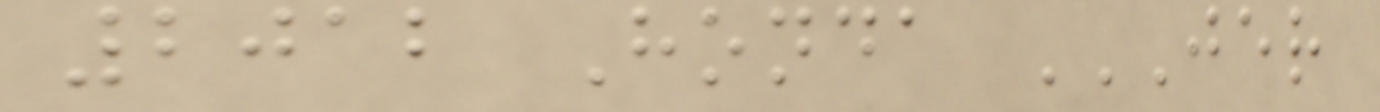2012 Honda JER
